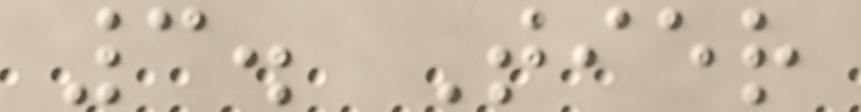3. Tier
